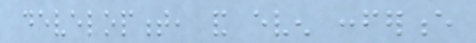development, and even conference
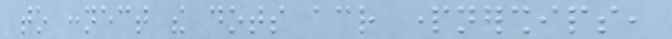to connect the dots across partnerships,
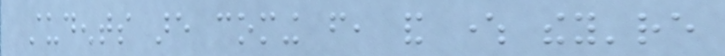students are coming from, and where they're
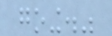going."
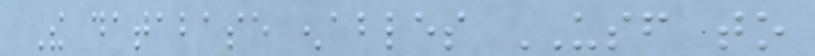The database enables USF to
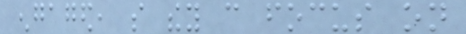engaged, so they can focus on
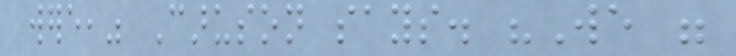were," Caruson says. "We were
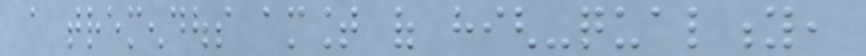a tremendous amount of high-quality,
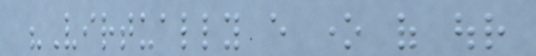"Virtually every one of our
